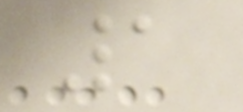1
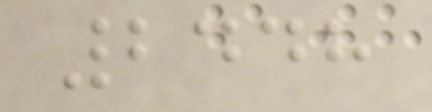2448
